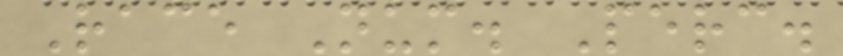Race Num. Perc.
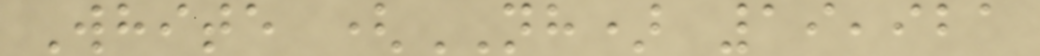White (NH) 19,921
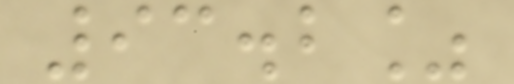93.2%
